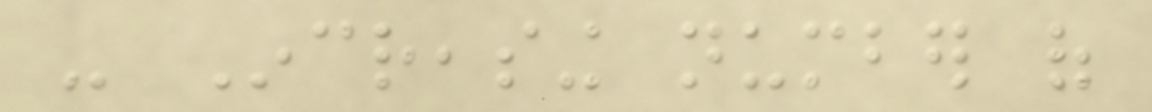- Increasing number of
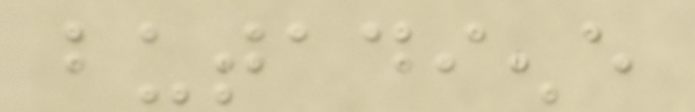butadiene
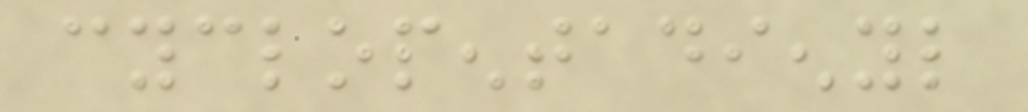cyclopentadienyl
